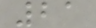21
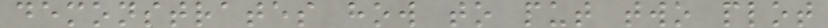demonstrates how to put two plot
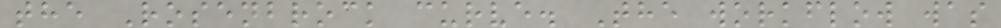the Rosenbrock curve. The workflow was
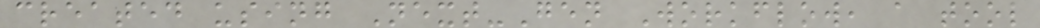created using Next-Gen Workflow, a tool
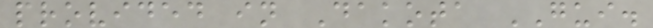provided in Dakota GUI.
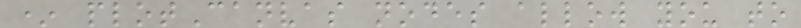* plotCanvas nodes allow you to
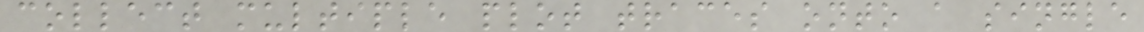collect multiple plot traces onto a single
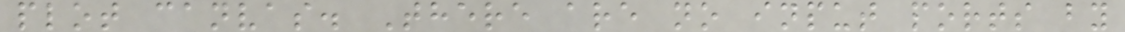plot canvas. There are no input ports by
